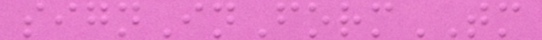signInFormTM
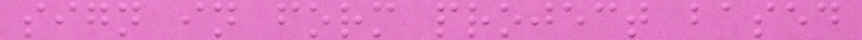sign in form project based
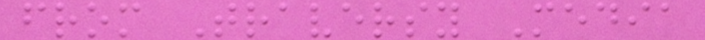from Traversy Media
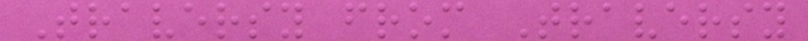Traversy from Traversy
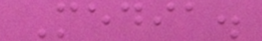Media.
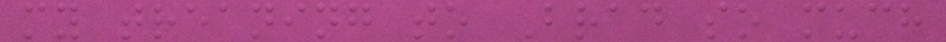my treaning to Brad so much
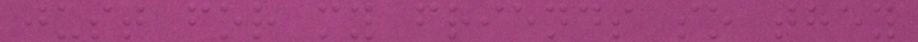just for my friends so they
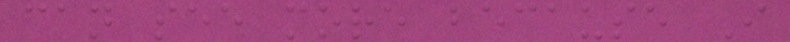can see more because I
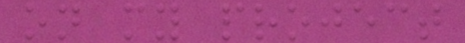on my project
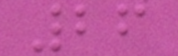26
